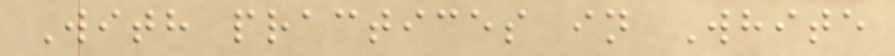With practices in White
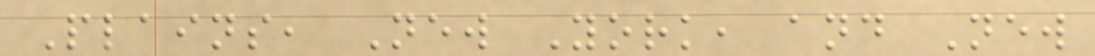Plains, New York, and New
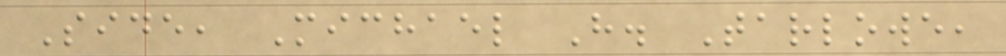Side, Michael H. Tarlowe,
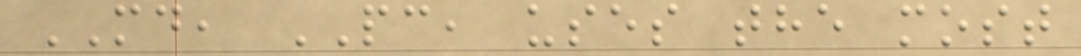MD, PC, uses the most
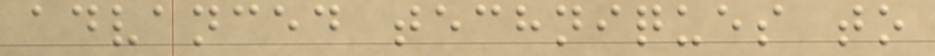advanced techniques to
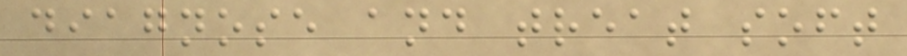diagnose and treat soft
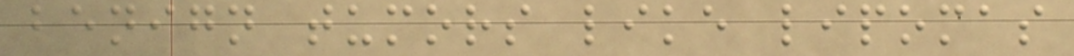benign tumors like lipomas
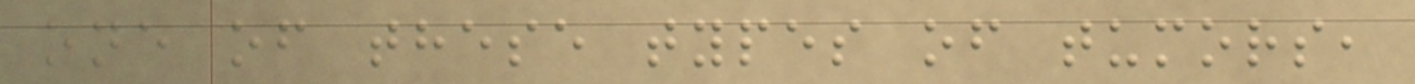one of these types of tumors,
